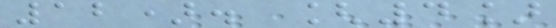12). [4]
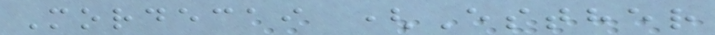Mordecai (Esther
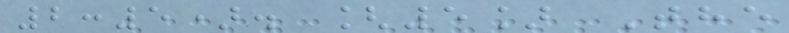2:5). [5] The
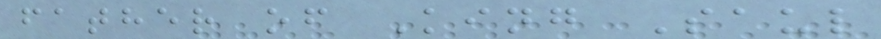father of King Saul
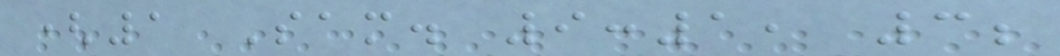(1 Sam. 9:1, 3;
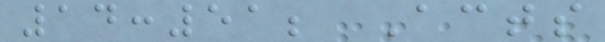14:51; Acts
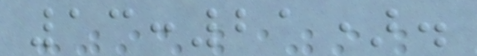13:21).
